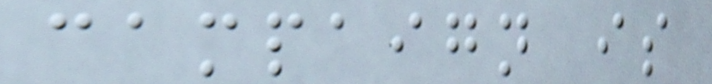campaign is
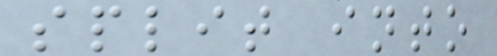split into
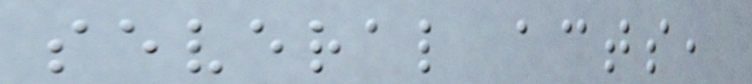several acts,
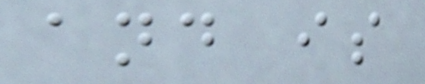and is
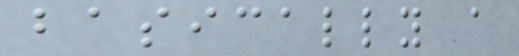basically a
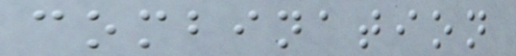combination
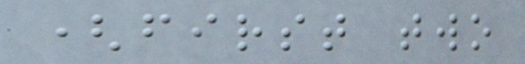(first two
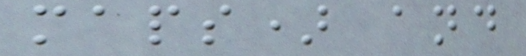maps) and
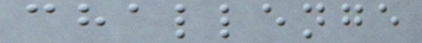challenge
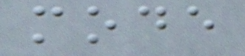mode
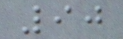90
